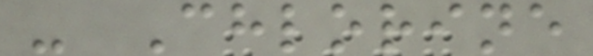- Chlorine
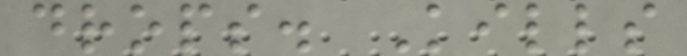drops. Kills
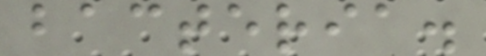bacteria.
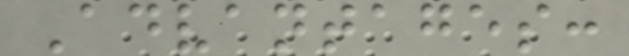Advantages:
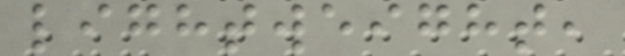lightweight,
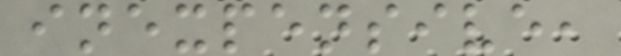inexpensive,
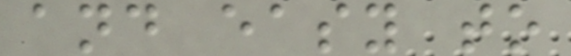and easy to
